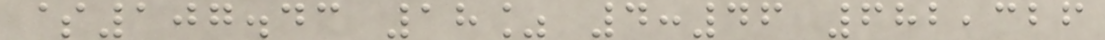$107.43 18% 4:46 682,326
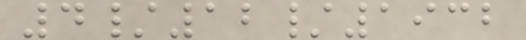4/12/1932
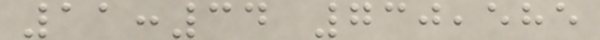11:34 730,585
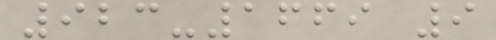923-1669 9
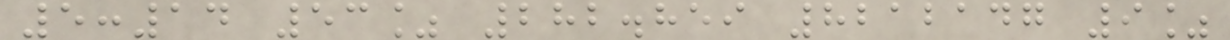5:14 53% 282.859 8212147 9%
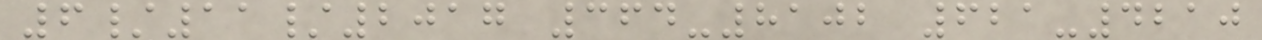6/11/2017 364-8102 621-4210
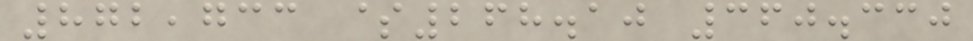872,733 $268.10 360.330
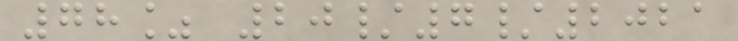78% 20/7/2021
